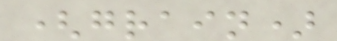(grain)
